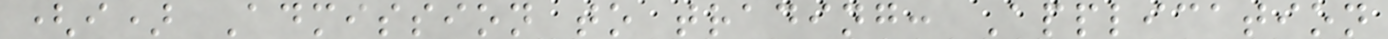(i) Admission to trading: Application
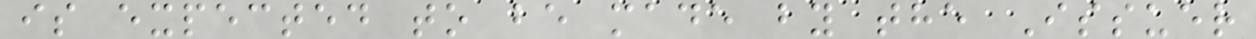is expected to be made by the Issuer
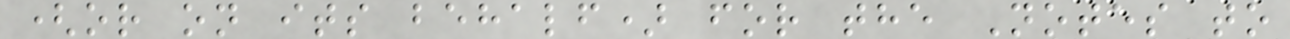(or on its behalf) for the Notes to
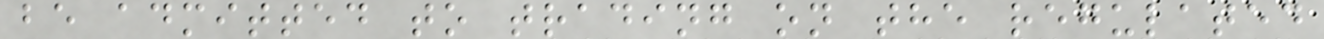be admitted to trading on the regulated
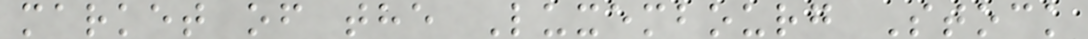market of the Luxembourg Stock
